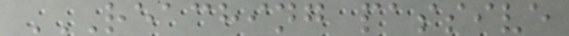REACHING PASSIVE
